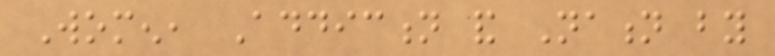Women, Addiction and Nation by
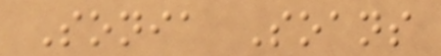Sonia Soans
